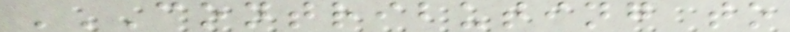CONTRIBUTING TO
